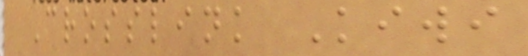Crosslink Kiwi
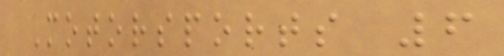Motorsports 6
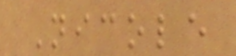Nicole
